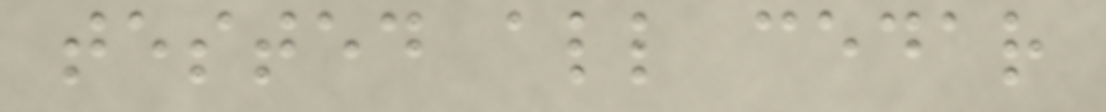tested all cedar
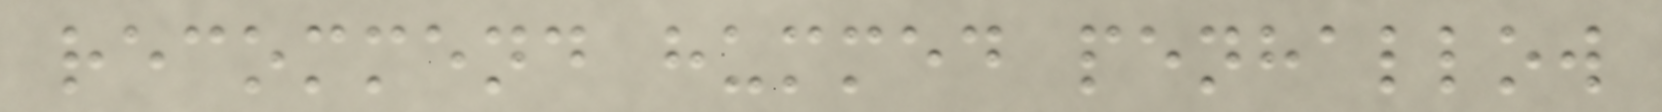recommend hummed penhallow
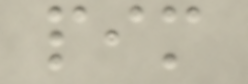pim
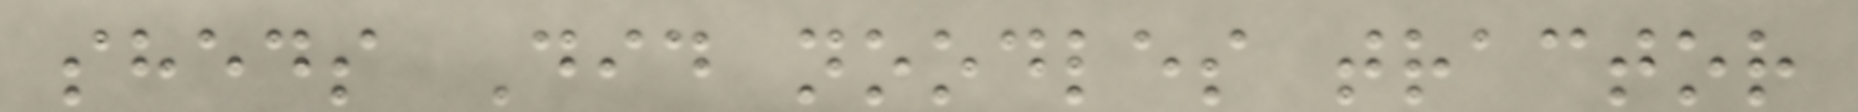sheds Did noodles tractor
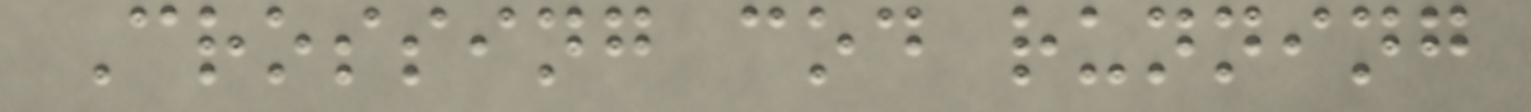Crossing cod running
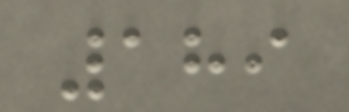189
